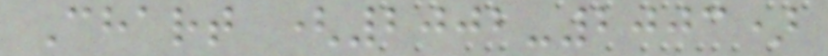Chart (2002-2003)
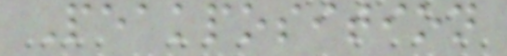Peakposition
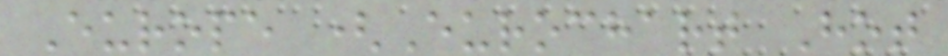Europe (Eurochart Hot
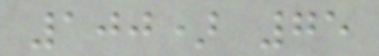100) 75
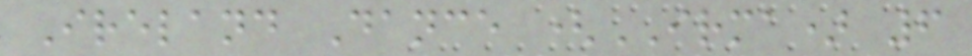Ireland Dance (IRMA) 6
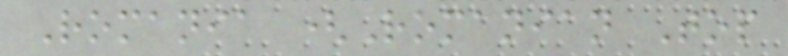Romania (Romanian Top
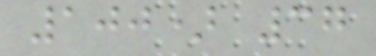100) 37
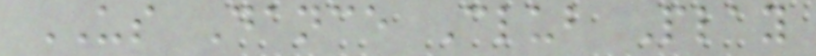US Dance Club Play
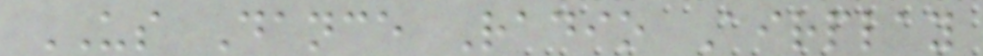US Dance Radio Airplay
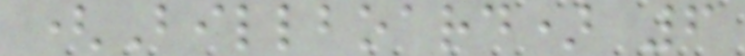(Billboard) 6
